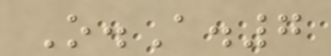O.A.7
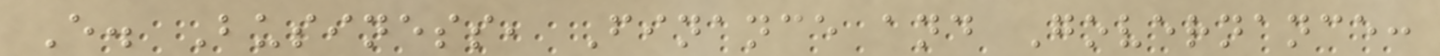E. Business, Finance and Governance:
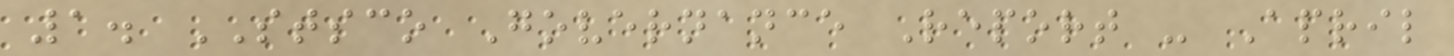1. STSCO Governance Report - April
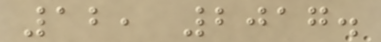12, 2017.
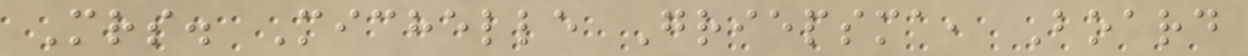Mrs. Michelle Griepsma, Board
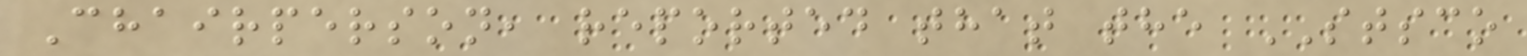Chairperson, reported that the STSCO
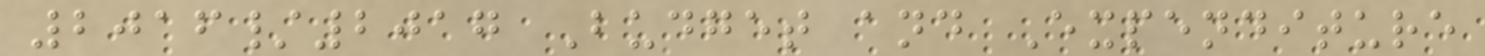2016/2017 Budget and Expenditure
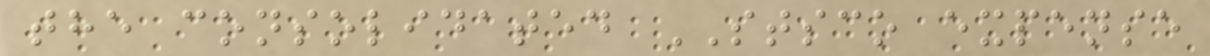the consolidated STSCO expense
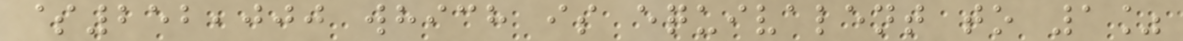$252,000 which is equivalent to 1%
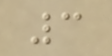3
